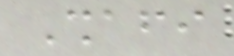Shafi
